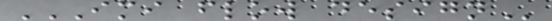IMI FLOW DESIGN
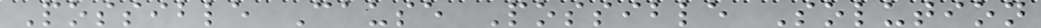Possible Cause Possible Solution
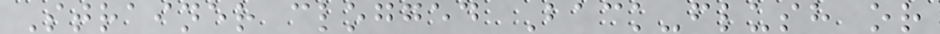Strainer clogged Back-flush or
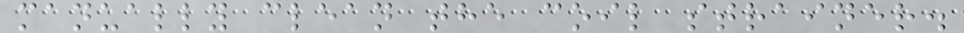manually clean the coil strainer.
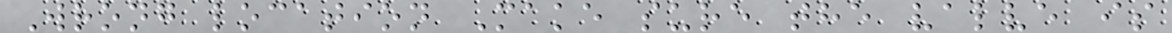Wrong location Make sure the valve is
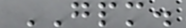GPM.
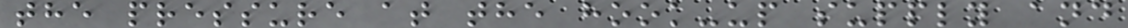the pressure at the hook-up supply and
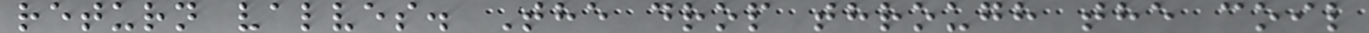return valves. The drop through the coil
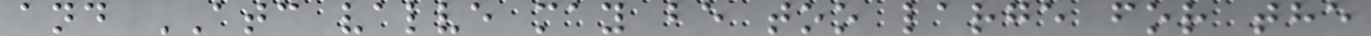and ATC valve may be too large for the
